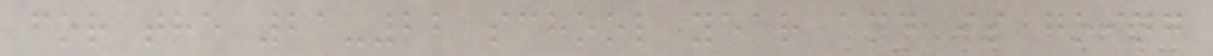for the 21-22 school year and is going
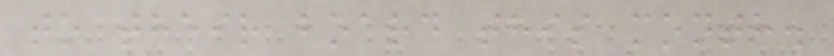to their board this month.
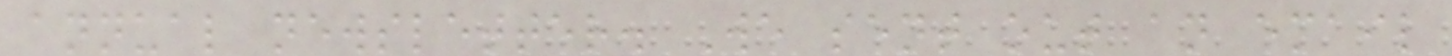annual newsletter. We sent out an email
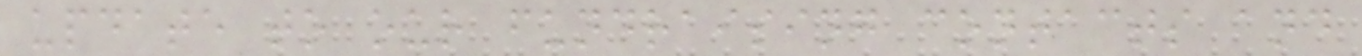update to our fundraising contacts and
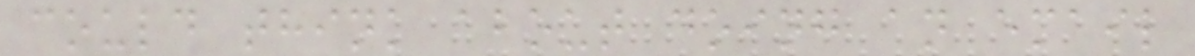could think about doing an email
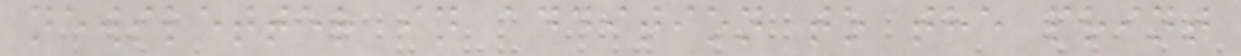newsletter in addition to the print
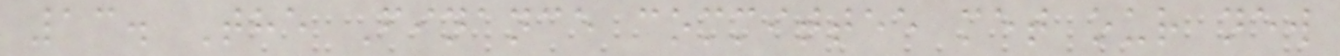13. The Finance committee met our new
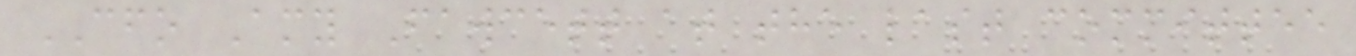CFO Amy Fawcett at the last committee
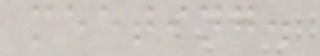meeting.
